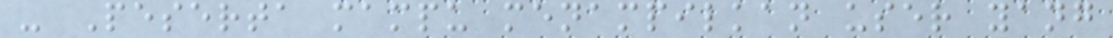- Peserta mampu menampilkan user yang
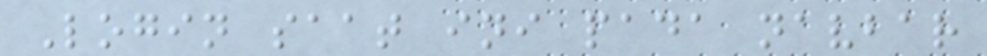Login saat ini pada navbar
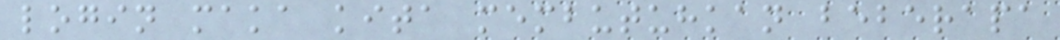login maka kita membutuhkan beberapa
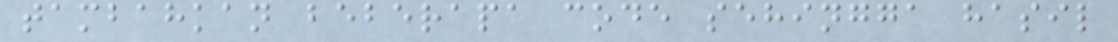tambahkan beberapa code sehingga hasil
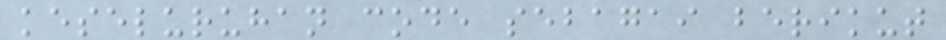keseluruhan code sebagai berikut
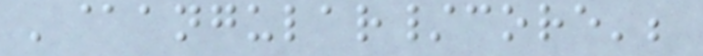'@angular/core';
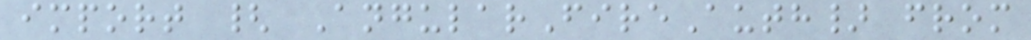import { AngularFireAuth} from
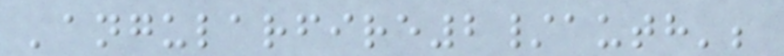'angularfire2/auth';
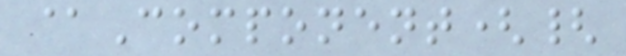@Component({
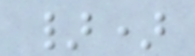})
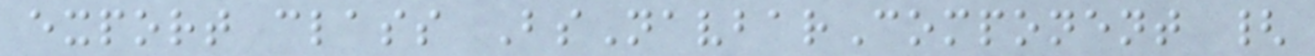export class BsNavbarComponent {
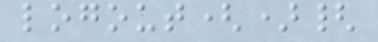logout(){
